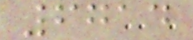6714
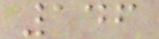146
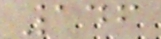146
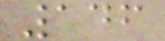146
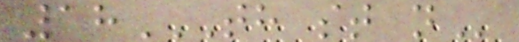18TH ST N
